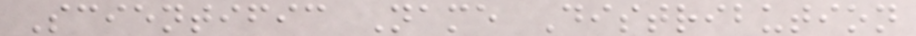Scientific Name Distribution
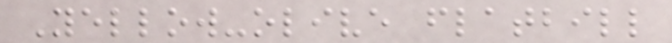Yellow-olive flatbill
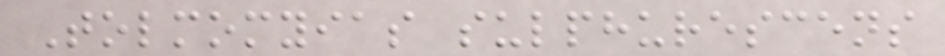Tolmomyias sulphurescens
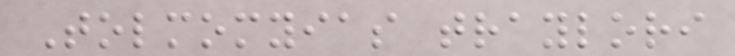Tolmomyias traylori
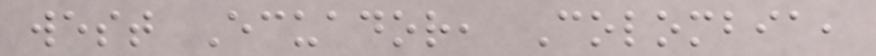west Ecuador, Colombia,
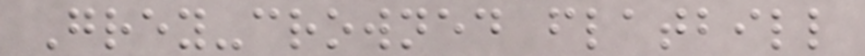Grey-crowned flatbill
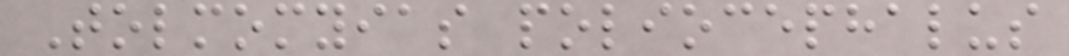Tolmomyias poliocephalus
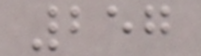257
